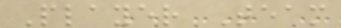Player Team
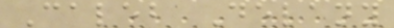Caleb Delany
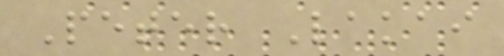Peter Lakai
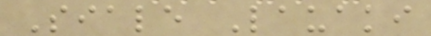Siale Lauaki
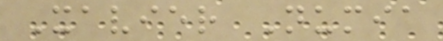Xavier Numia
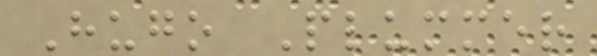Hugo Plummer
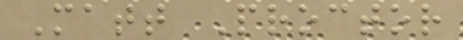Matt Proctor
